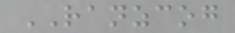RANZCOG
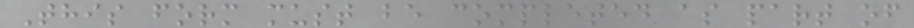This form must be completed as part of
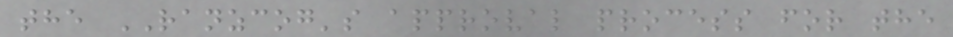the RANZCOG's approval process for the
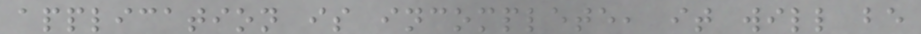application is incomplete, it will be
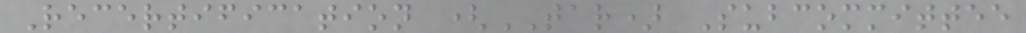Recertification (TAR) Subcommittee
